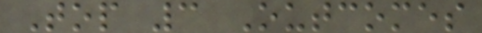Top 3 Outcomes
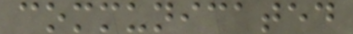communicated
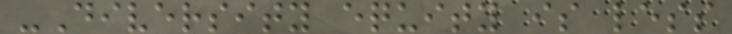-Diversity equity is less
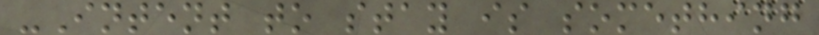-Intent to stay is something
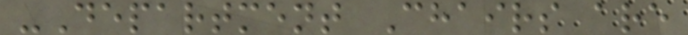-Department Chairs are
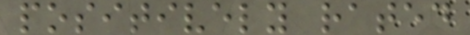positively rated
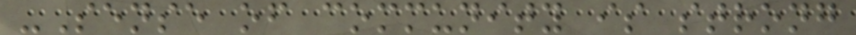-Sense of community is strong
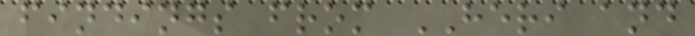findings from HERI and
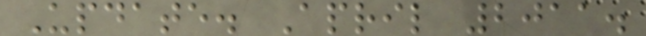Update. April 2011.
